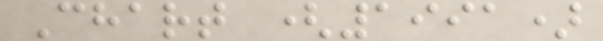Chart (1991)
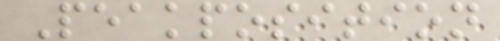Peakposition
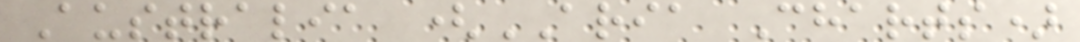Australia (ARIA Charts)
